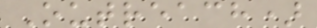Outreach)
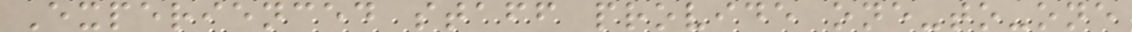Experienced staff provide one-to-one
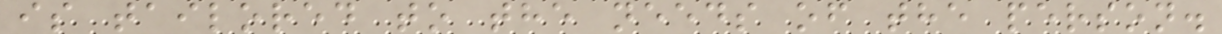is tailored to the needs of the person.
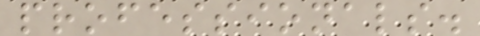professionals.
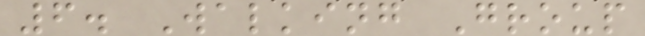6. Walking Group
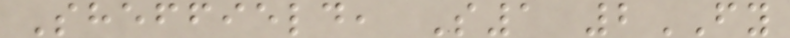Sheffield, S1 2FY
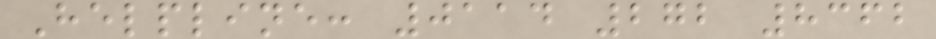Helpline: 0114 272 8362
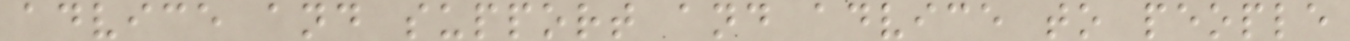advice and support and advice to people
